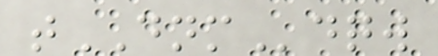tDNMdqw
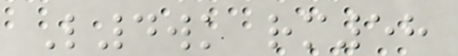L4wk rm58
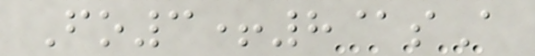Fo3+8@sA
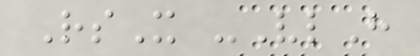RsX -VlH
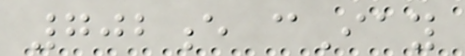702e cIay
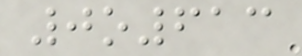0o613
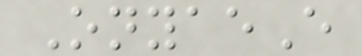OnyaeE
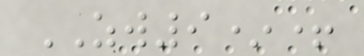ZW9*+
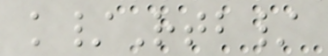k/Rtb/
